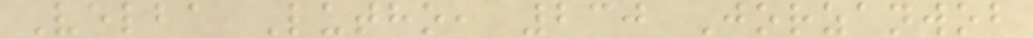Velba Lutho, 230 Jorzanwob
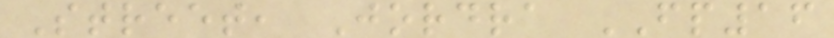Street, Jordra FP16
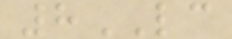8LC
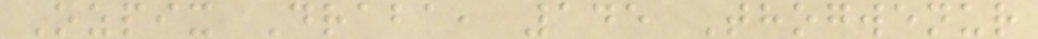Ozpix Draba, 145 Thogwenur
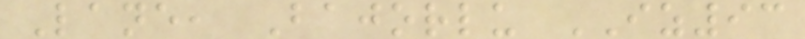Lane, Bajorlu IZ93
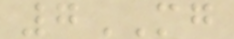7MG
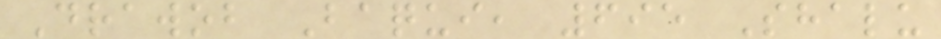Drawob Baqui, 695 Shalu
